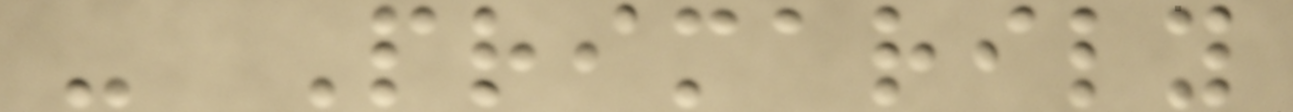- Primarily
